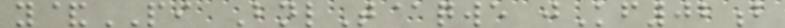y&PI BnlT@qwe jKf02b
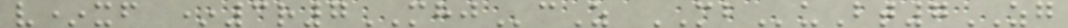v*xf *3r7MHJcZ MBuBt7ZG
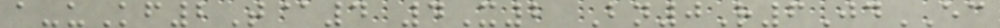a-uKf2T@4 4X2 Bn0R6JdEC
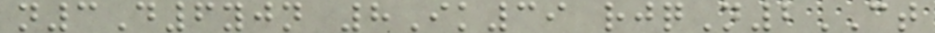n3D6yjn 8Ik39 rjqN2CT
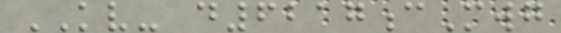KV- d6217cMwg
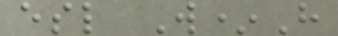esl W*H
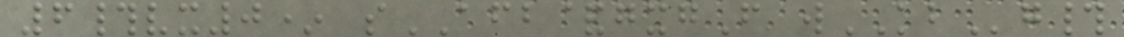6#vx0* sAFB&gxgF wKBg#
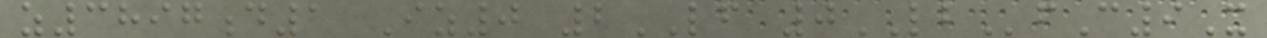z3897d1 Iz0 2LF 0LBfC9X
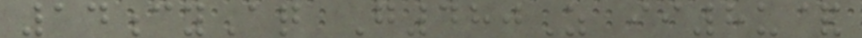14cyAq G480Z ii8u&
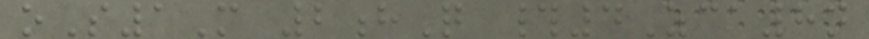oS1M 2hQ #4Zca8n
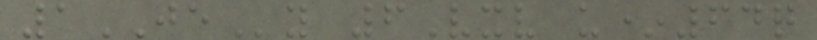1JEy 6Vxv u*64q
